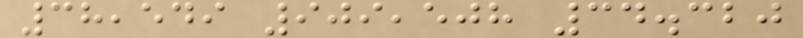38,549 909,508 34.320
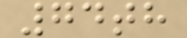74th
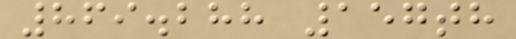869.288 157th
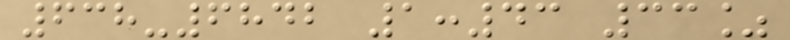638-6842 1:43 33%
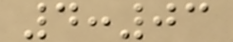4:03
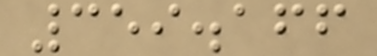359.166
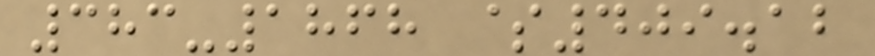383-1868 $409.12
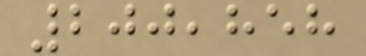200,858
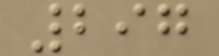297
